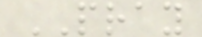PRAY
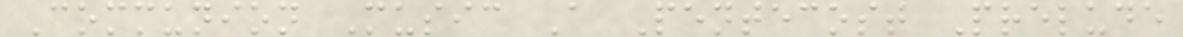Communion Music A Pentecost Prelude
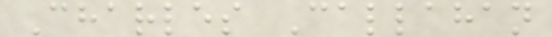Charles Callahan
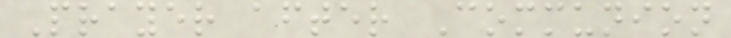Prayer after Communion
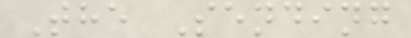The Sending
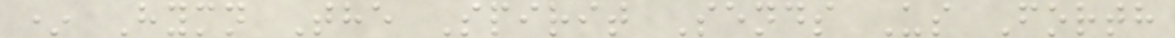* Hymn The Spirit Sends Us Forth
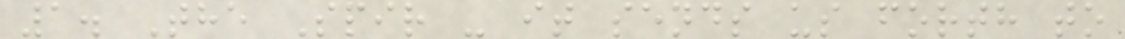1. The Spir - it sends us forth to
